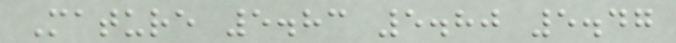Mature 5.83 5.80 5.47
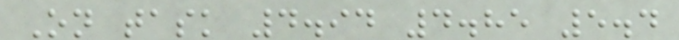On task 4.94 4.85 5.4
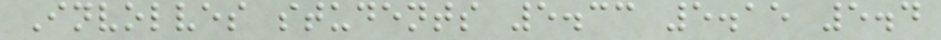Involves students 5.33 5.15 5.4
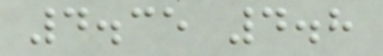4.35 4.8
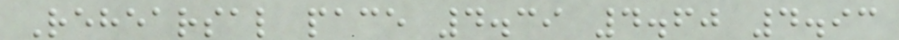Rehearsal pace 4.39 4.60 4.93
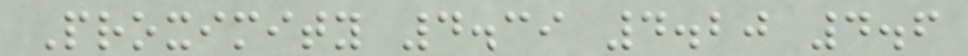Proximity 4.39 4.20 4.6
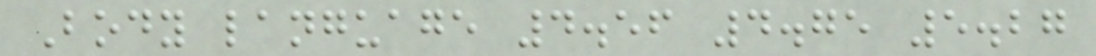Body language 4.56 4.75 5.27
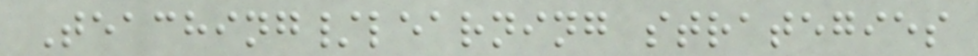Teaching/learning strategies
